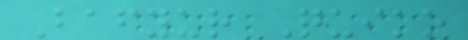Bafyur Quiko
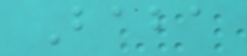Baba
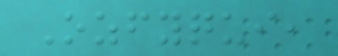Ozfyqui,
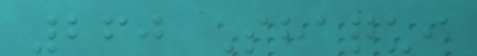260 Shaqui
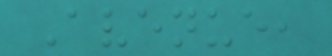Avenue,
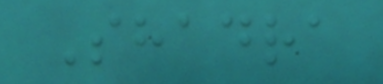Shadra
